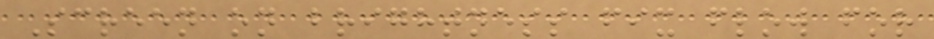Screen on brightness fix flow for
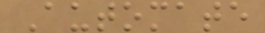Automate
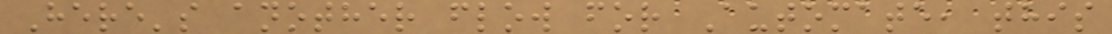Here's another flow for Automate, this
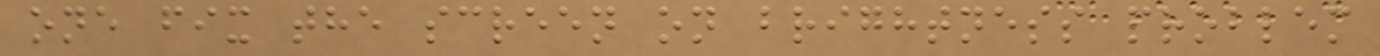one fix the screen on brightness problem
